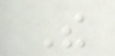The
